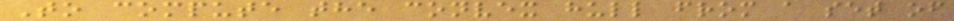To compute the convex hull from a set of
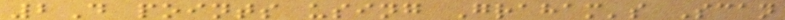2D points using Graham's Scan
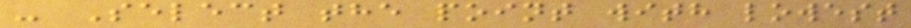- Select the point with lowest
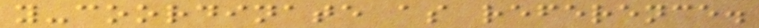y-coordinate as reference.
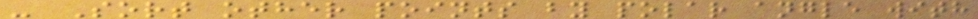- Sort other points by polar angle with
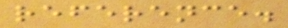reference.
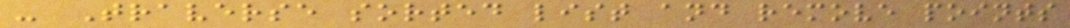- Traverse sorted list and remove points
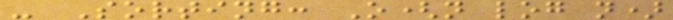- Sorting: O(n log n)
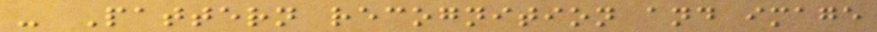- Pattern recognition and image
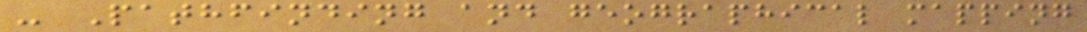- Pathfinding and geographical mapping
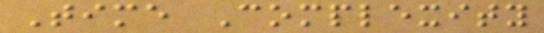Time Complexity
